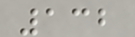132
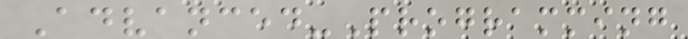Advanced-Programming
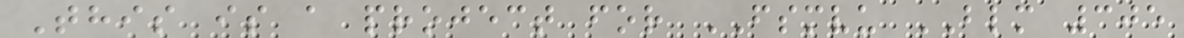This is a project for FSMVU BLM 305
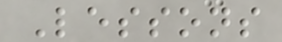Lessons
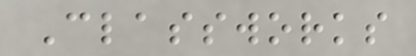Classworks
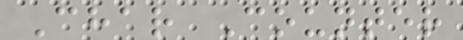Char Counter
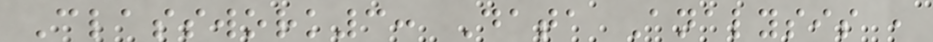Classwork3: Data Analysis ,
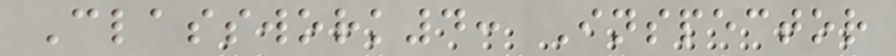Classwork4: Inspector
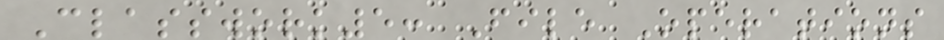Classwork5: File Operations
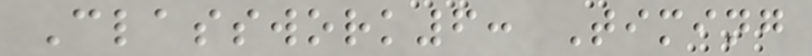Classwork6: Timing
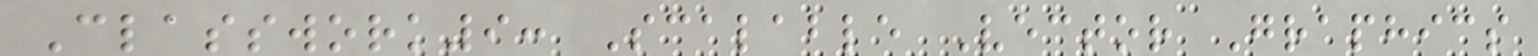Classwork9: Scalable Vector Graphics
